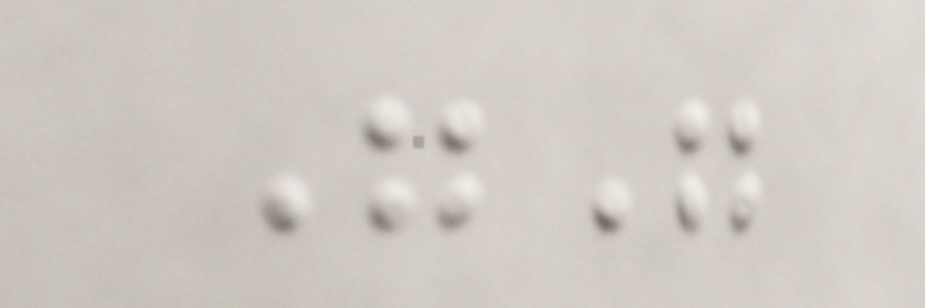""
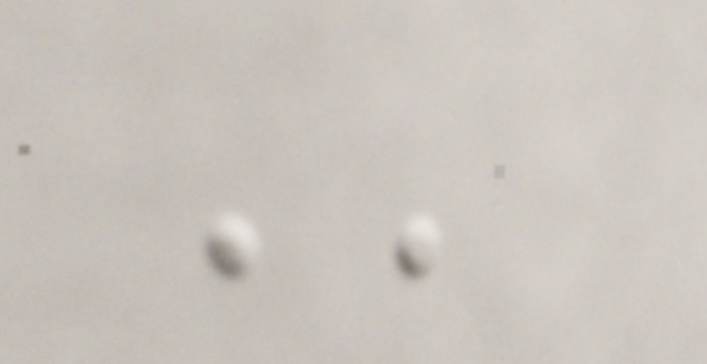''
